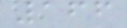166
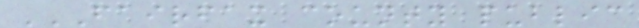FAIRFAX COUNTY PUBLIC
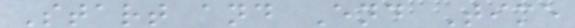Start and End Time
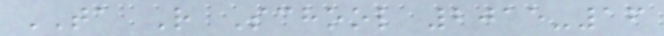TA R School 2015-16
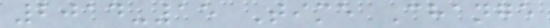2014-15 Time Change
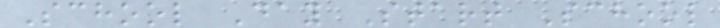School Day Start School
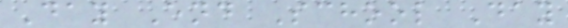Day End School Day
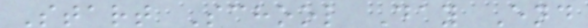Start School Day End
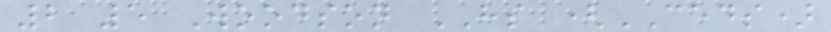2 5 Woodson HS (CEDS)
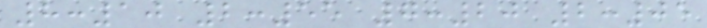8:10 2:55 7:20 2:05
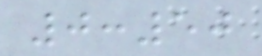0:50
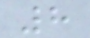8
